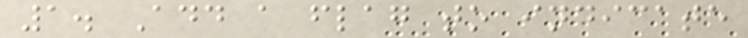1. Add a flag to indicate
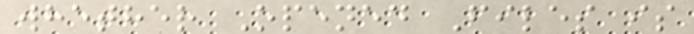whether Opened Files is
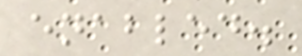enabled.
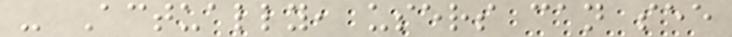- Actually, users can see
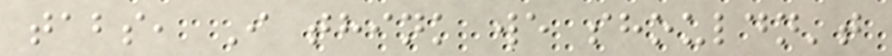tabs, I think we shouldn't
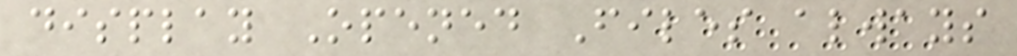display Opened Files always
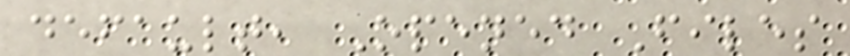default, Opened Files
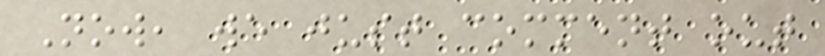Now, we just comment out
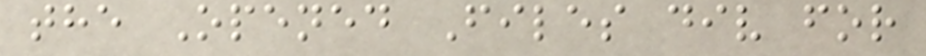the Opened Files div for
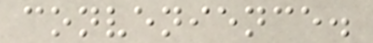convenience.
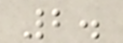2.
